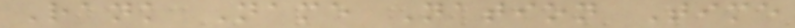Rank Name Nation Time
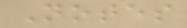Notes
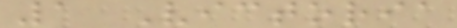1 Victoria
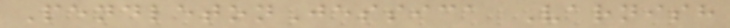PendletonJessica Varnish
